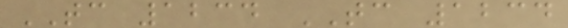TC 1234 TC 1234
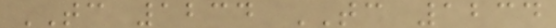TC 1234 TC 1234
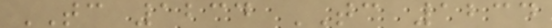TC 1234 TC 1234
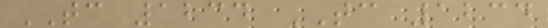TC 1234 TC 1234
